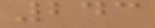243
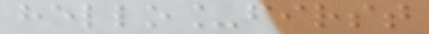hello_first
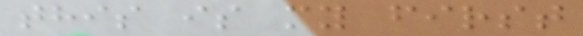this is my first
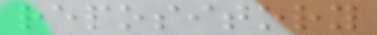repository
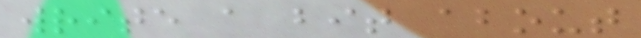write a bit about
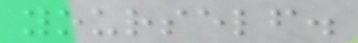yourself.
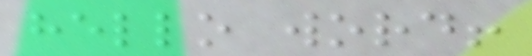hello word!
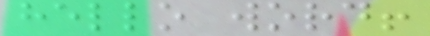hello word!
